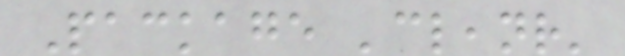Package 'cleanr'
